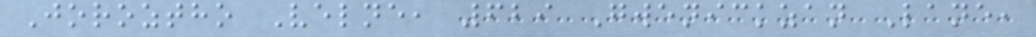Joroztho Velne, 629 Gwenickzan Lane,
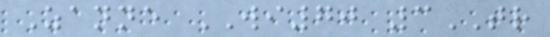Zanne WI70 3TR
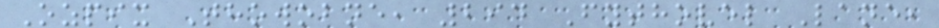Ozpix Thowobne, 294 Fythovel Lane,
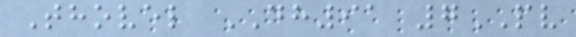Thovel DH91 7PV
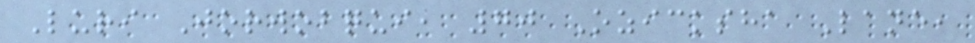Luri Jorwobqui, 70 Ozicksha Lane,
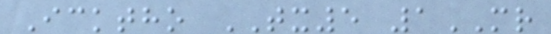Icktho TX5 1MR
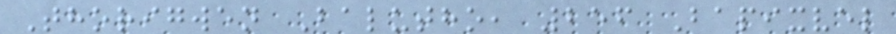Thorigwen Balutho, 256 Bapixvel
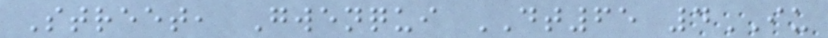Street, Gwenqui DT65 4IU
